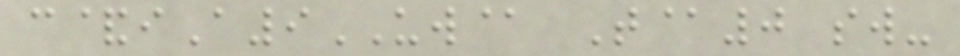c&iA9UW@ T@0 sw-
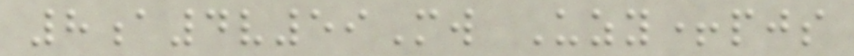8a4v59Mw Uzy+pjs
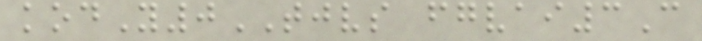kodY0TJVS fgvai3C
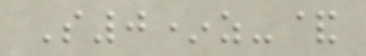S0*z-&
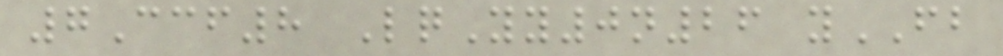7Ccf8 LqYy0n26 yFB
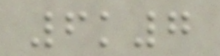6k7
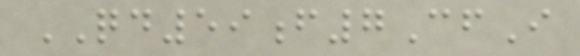QD59f7CfI
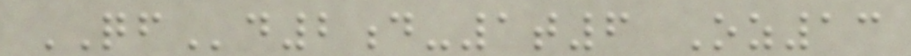QFd2d-1t6 Oz13
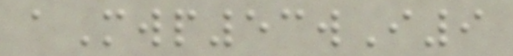aMwp53wI9
